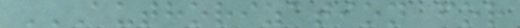AUTHORIZATION FOR
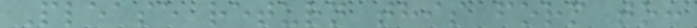Please return this form to:
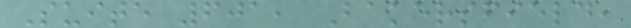Suite 601, Bakersfield,
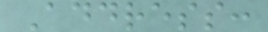Address:
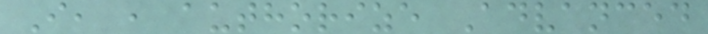I, , authorize Advanced
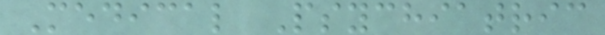Medical Psychiatric
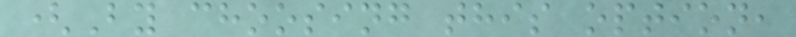(By choosing this option,
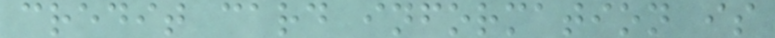credit card information is
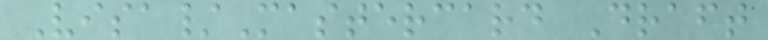Visa/Mastercard Draft
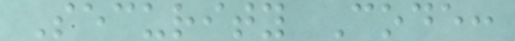Security Code:
